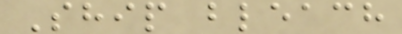Ship bleach
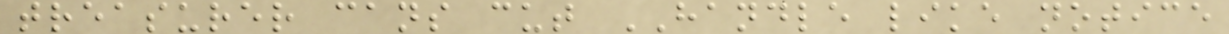treasurer cans cut HANDLE like notice
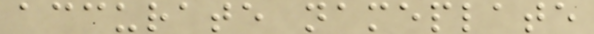accurate nameplate
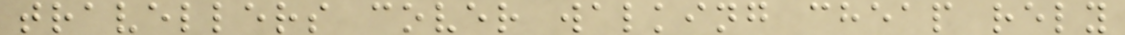travellers cover walking cheap rely
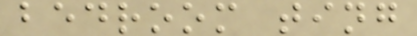bedroom ting
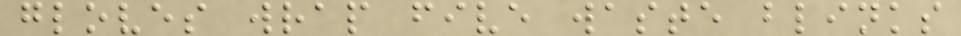gloves wrap five waste blinks
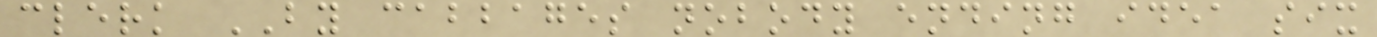clerk BY cabbages nobody ending idea six
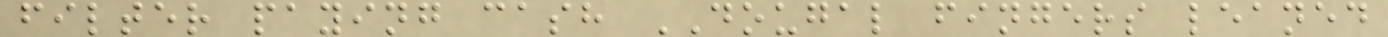filter paying cash DOUGAL fingers leaned
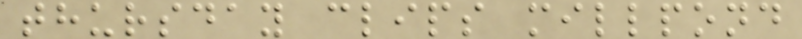thursday clips millpond
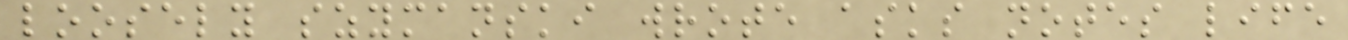loosely szymanski wrote asks notes life
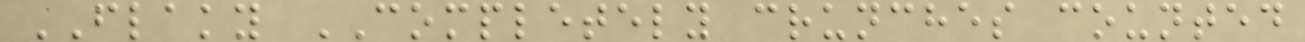FLAKY COMPLETELY crunches counted
